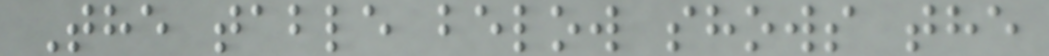The table below shows the
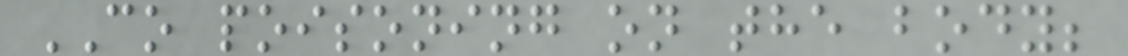CO poisoning on the body;
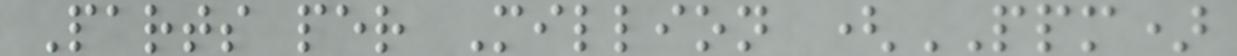Parts per Million (PPM)
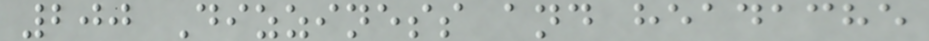200 Dizziness and headache
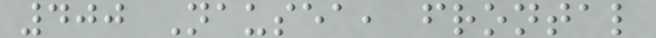400 Nausea, frontal
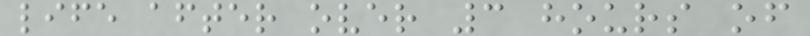life after over 3 hours of
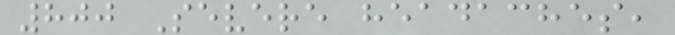800 Severe headaches,
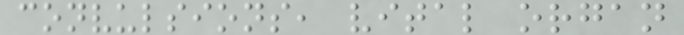convulsions, vital organ
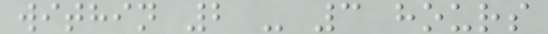within 2 - 3 hours
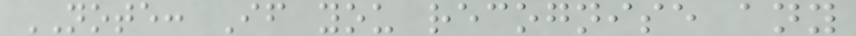NOTE: If you recognise any
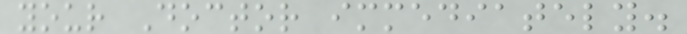your Doctor immediately.
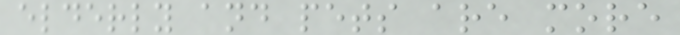elderly and pets are more
